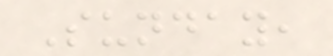Sunday,
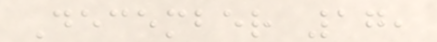December 17,
